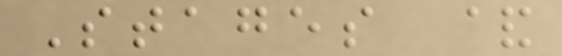Stages &
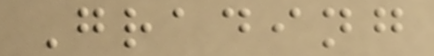Grading
